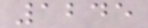1245
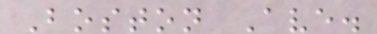Boston Ave.
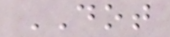DOT
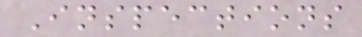Inspections
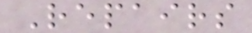Repairs
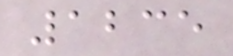1235
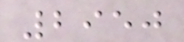2950
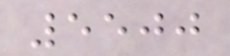5500
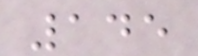145
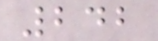242
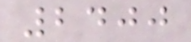2400
